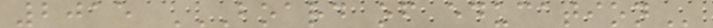2015 BOARD OF EDUCATION
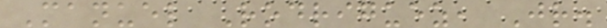Manuel Rodriguez, Jr.
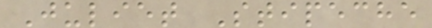Juliet Stipeche
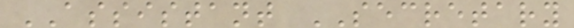ASSISTANT SECRETARY
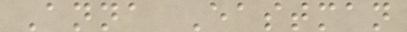Anna Eastman
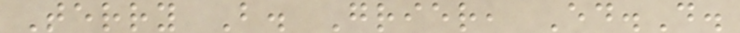Terry B. Grier, Ed.D.
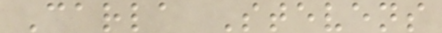Carla Stevens
